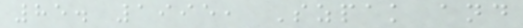85. 1995, Szpak and
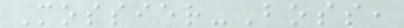Mossier-Boss,
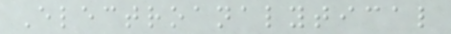Electroanalytical
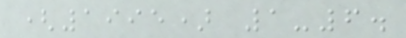(1995) 1-6.
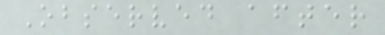Observed after
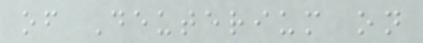of Deuterium on
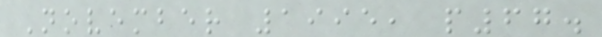November 1995, p67.
